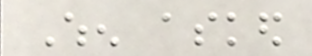When asked
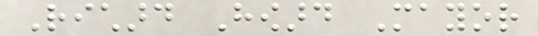Richard Howard Mayor
